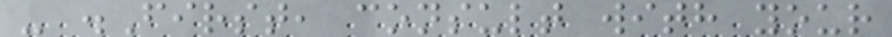- .First, consult with your
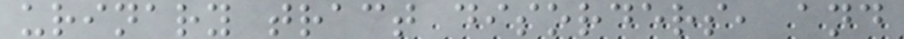urinary tract disorders, and
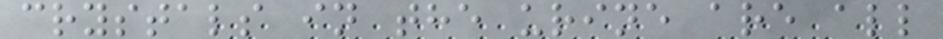crystals in the urine are all
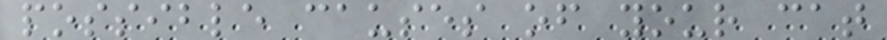possible causes of your cat
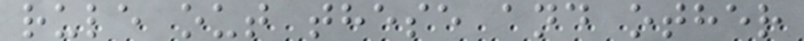rule out these and other
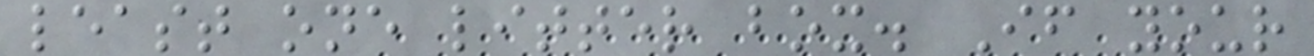least one litter box. If your
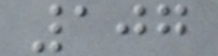107
